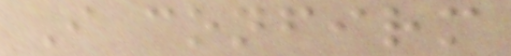I confirm
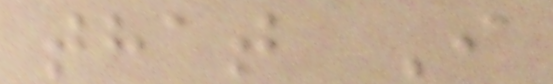that I
